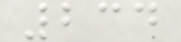234
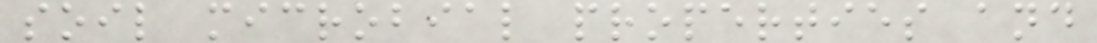soil microbial properties and
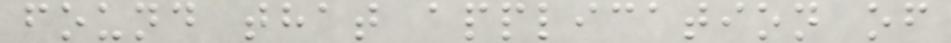found that application of
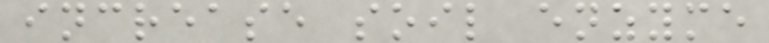increase soil enzyme
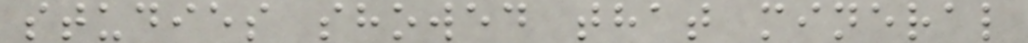studies showed that mineral
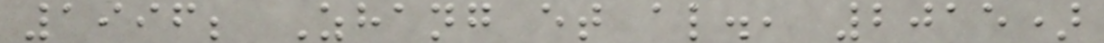1996; Zhang et al., 2015)
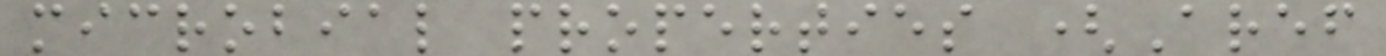microbial properties (Aref
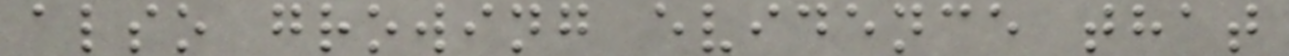also growing evidence that
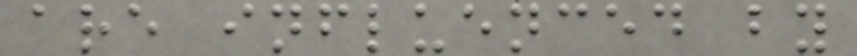are influenced by
